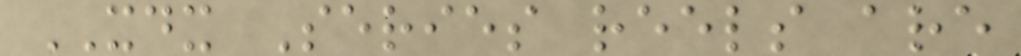XDX Series reels are
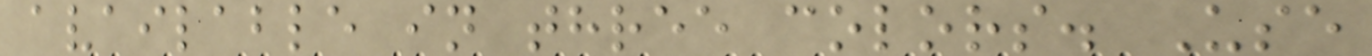available in three colors. Use
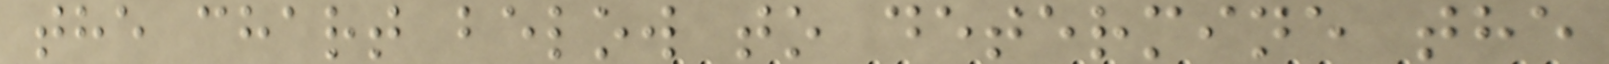the chart below to determine the
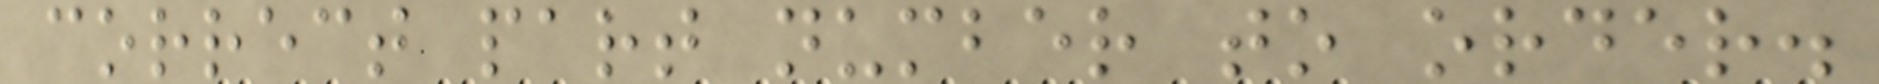correct part number to order.
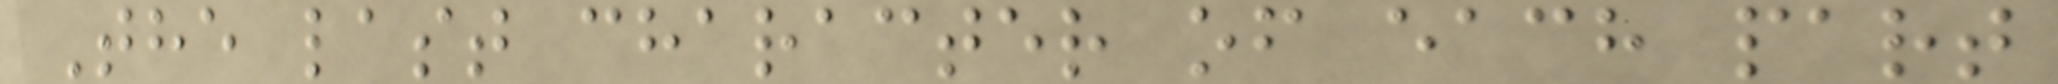The last character of each part
